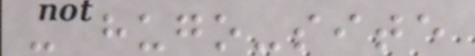- hugo-site
